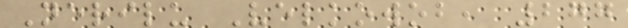Nerilu Velkowob, 277
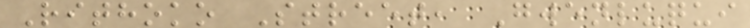Rithoko Street, Gwenluqui
